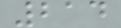214
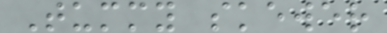Tummy skewer
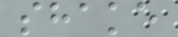shake
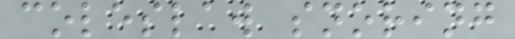coleslaw snoring
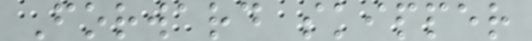Forward skipper
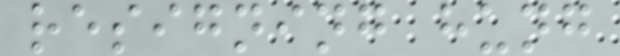resigning hung
